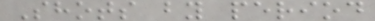Shots by period
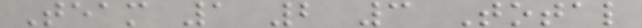Team 1 2 3 Total
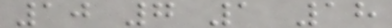10 7 1 18
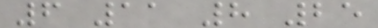6 11 8 25
